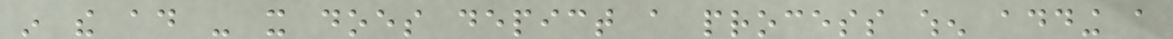in the ad - it does depict a process when adding a
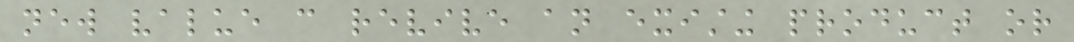new value can revive an existing product or
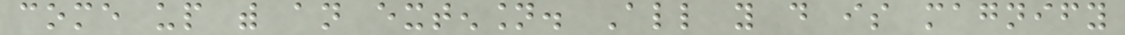come up with an extension. All you do is magnify
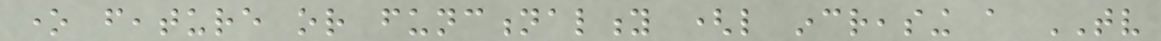one feature or functionality (like increasing a TV
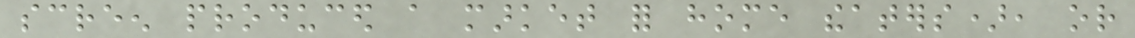screen produced a market for home theaters), or
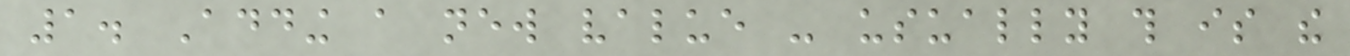1. Adding a new value - usually this is the
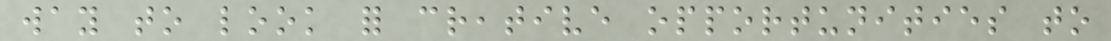way to look for creative opportunities to
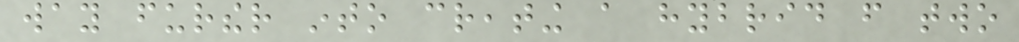way further into creating a hybrid from two
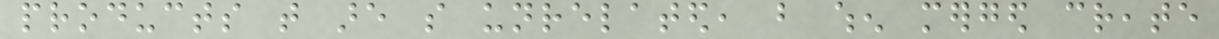products that are so unrelated, but when merged create
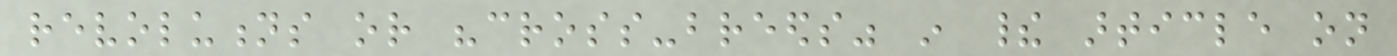revolutions or "cross-breeds" in their article on
